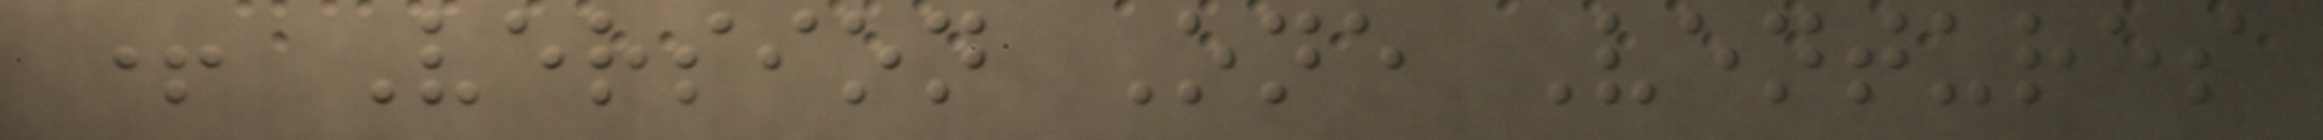+ Version One Ventures
